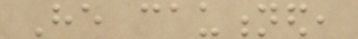He cautioned,
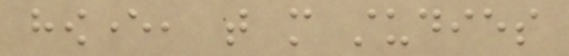however, that more studies
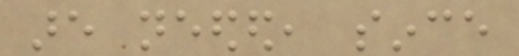are needed, since
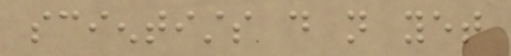scientists do not yet
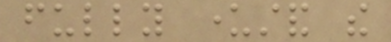fully understand the
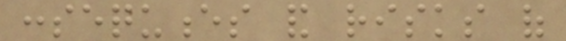consequences and risks of
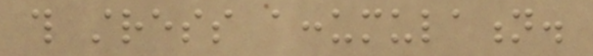this stress accumulation.
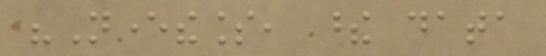"Nevertheless, these data
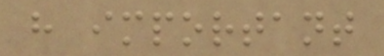have important
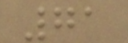71
